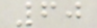60
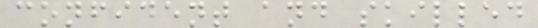confident and skilled
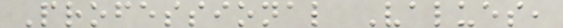Professional Values,
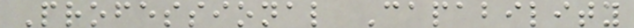Professional Capability
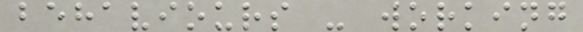behaviours - working
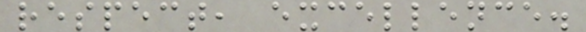respect, excellence.
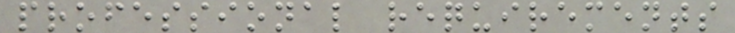professional requirements
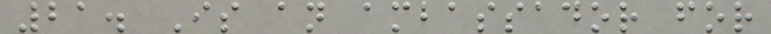21. Is an ambassador for
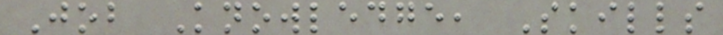Job Knowledge, Skills
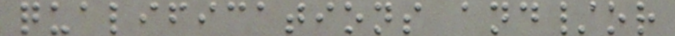qualifications and/or
